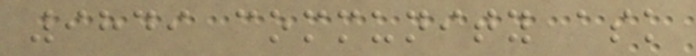9849 community ask
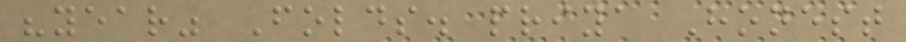"year" Folds. priya Honest
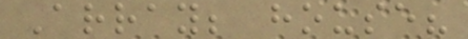Array; house?
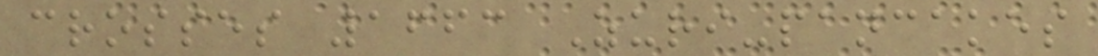crosses 1663 Zuri-pancakes
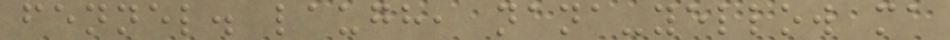fennel. laugh, nana-yellow ma
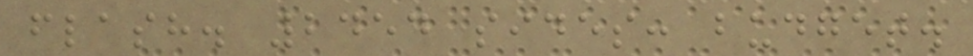flash. 2454 sides: budget.
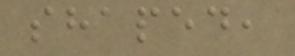shaped,
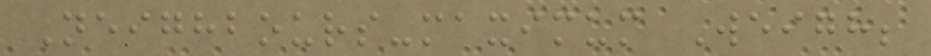Neighbours-maximum Weigh;
